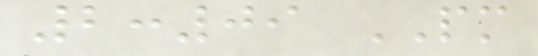2:09 PM
